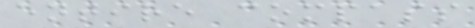entire compass
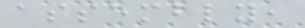assembly,
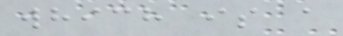which is a
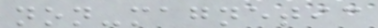non-magnetic
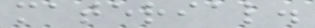material.
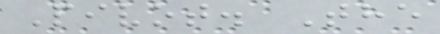Pivot. The
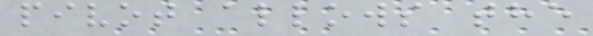pivot allows the
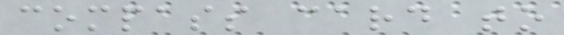compass card to
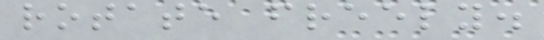rotate freely.
